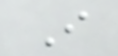I
